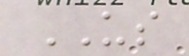US
